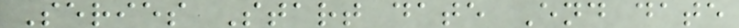Series Start date End date
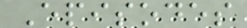Episodes
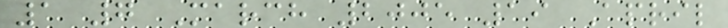1 7 March 2005 19 April
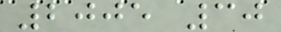2005 30
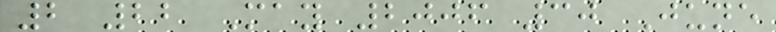2 22 May 2006 30 June
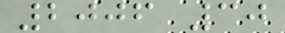2006 30
